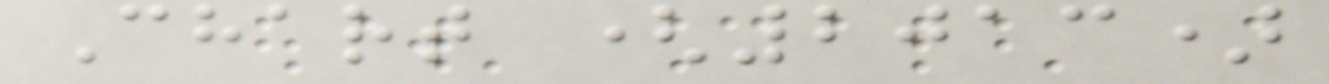Chart (2013)
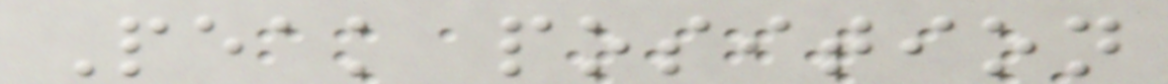Peak position
